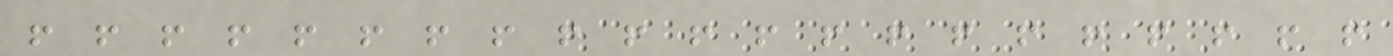! ! ! ! ! ! ! ! ! ! ! ! ! ! ! ! ! ! ! ! !
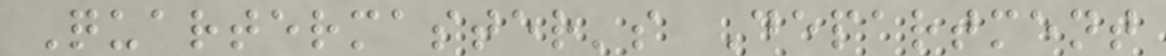Quartermaster's Department
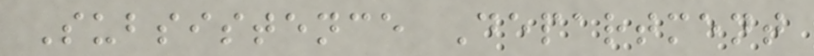Subsistence Department
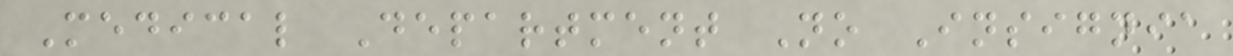Medical Department No Insignia
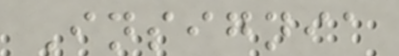Insignia
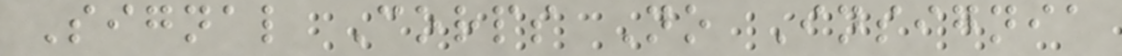Signal Corps No Insignia
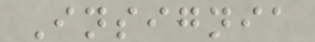Insignia
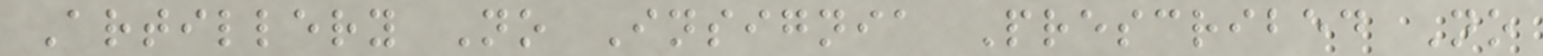Artillery No Insignia Prescribed No
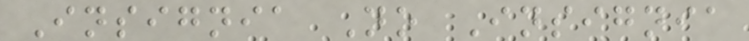Insignia No Insignia
